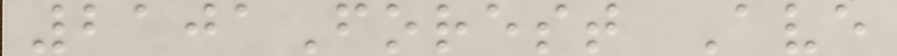2101Forest Ave
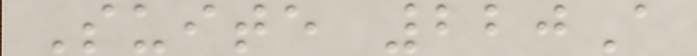Suite 220A
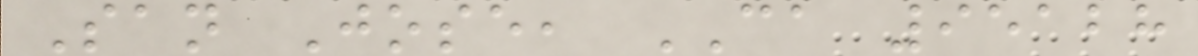San Jose, CA 95128
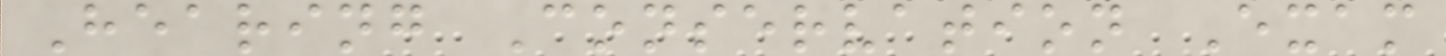Hearing Conservation Exam
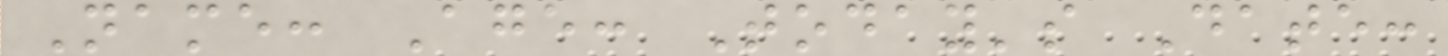Name: Age: Today's Date:
